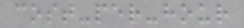cost-per-hour
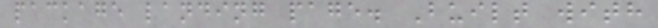package landing page. Built with
